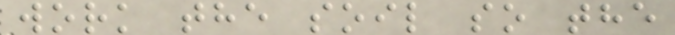work the soil so the
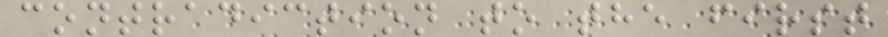contradiction to the first
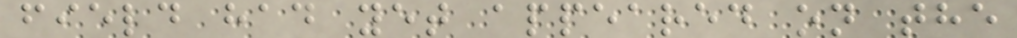field had yet appeared on the
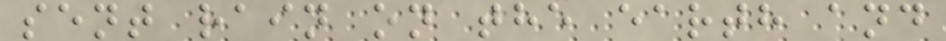sent rain on the earth and
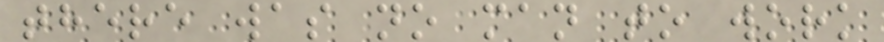there was no man to work
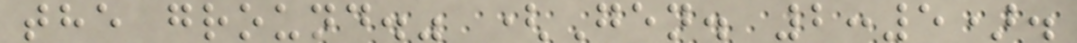the ground." (Gen. 2:5).
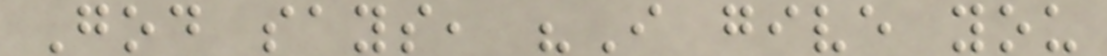God says, "I give you
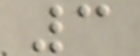3
